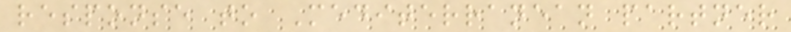response to Mediterranean partner
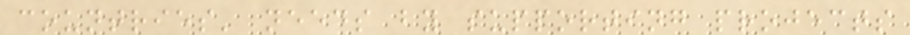countries' needs by supporting projects
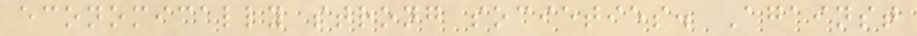economically strong societies. Against
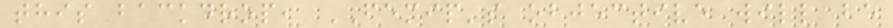this backdrop, FEMIP's objective will be
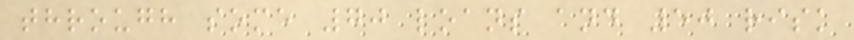through some 70 loans and 50 risk
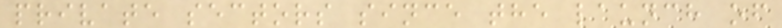private sectors since the launch of
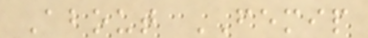About FEMIP
